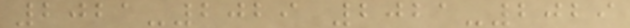2021-2029 2021-2029
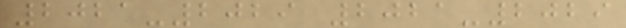2021-2029 2021-2029
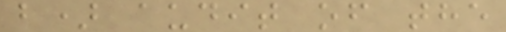b) audit of the
